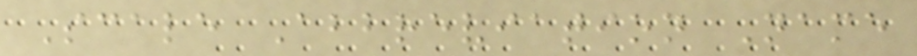Scale Abbreviation Name
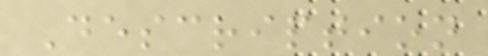Description
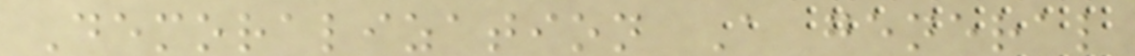Demoralization A general
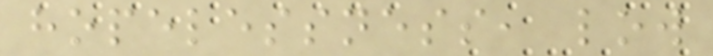hopelessness, low
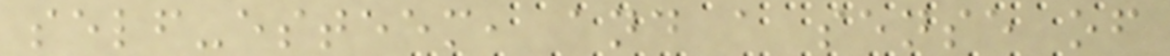self-esteem, and a sense of
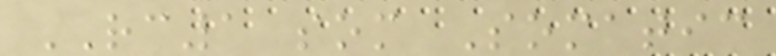RC1 som Somatic
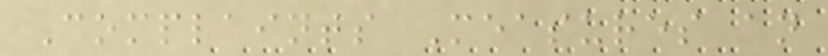Complaints Measures an
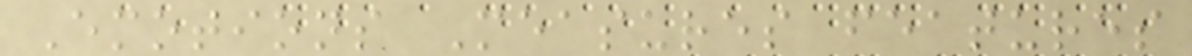Emotions Measures features
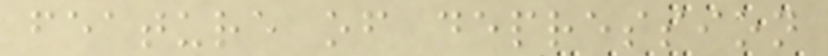feature of depression
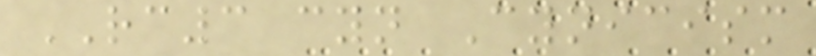RC3 cyn Cynicism
